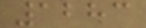1283
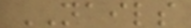NAILS
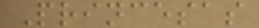Princesas
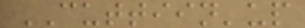CUTTIIN'up
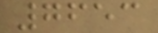7653
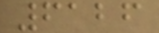6126
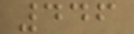446
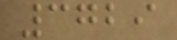3729
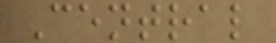Central
